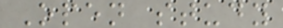Open study
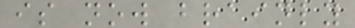is now brainly
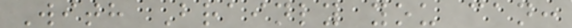With Brainly you can:
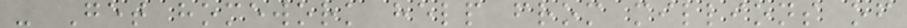- Get homework help from millions of
